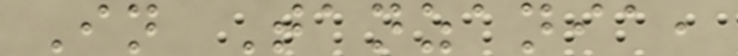In Tanzania,
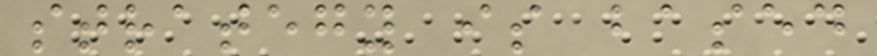strategy is based
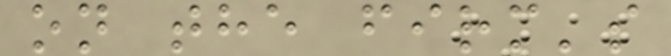on the firm's
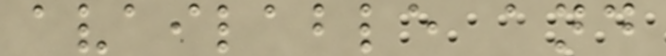available and
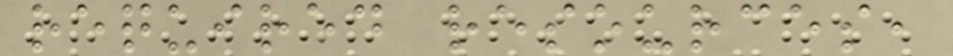required resources,
